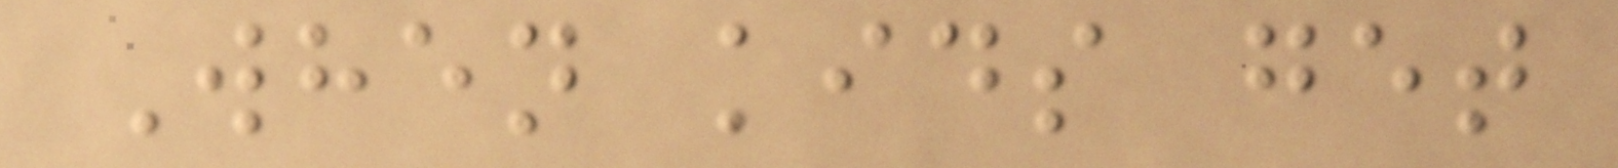When kids get
